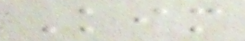Kim
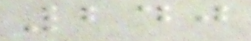240
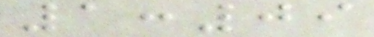1:09
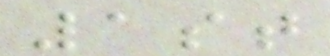1st
